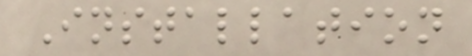Installation
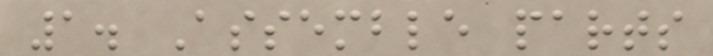1. Assemble parts
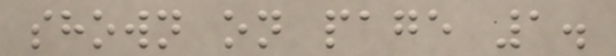shown on page 1.
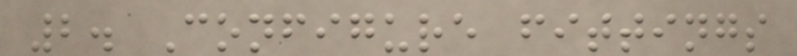2. Configure fittings
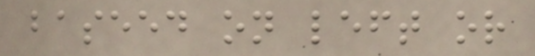baseed on left or
